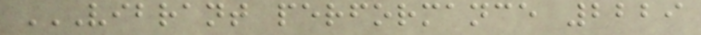VIBRANT PERFORMANCE 2229
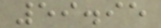59.95
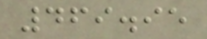469.95
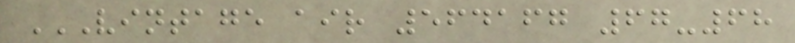VINTAGE AIR 564167 67-68
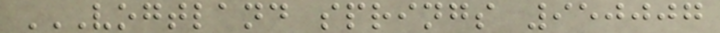VOGTLAND SPRINGS 950007
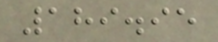189.95
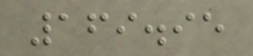169.95
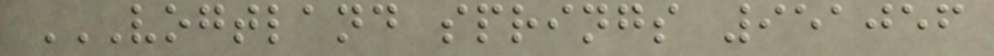VOGTLAND SPRINGS 951056
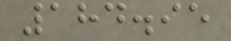184.95
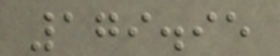179.95
